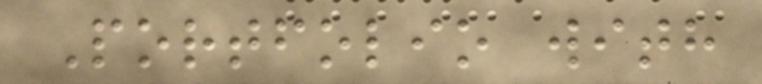Portfolio with
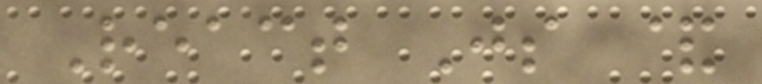React Js &
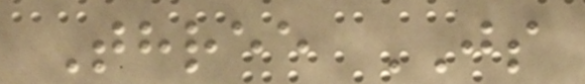Three JS
